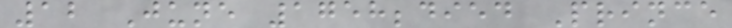12 June 1758;died Prince
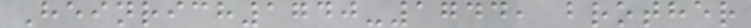Heinrich1740-1744, brother
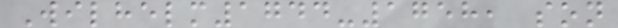Wilhelm1744-1758, son
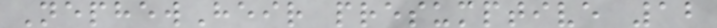NephewHeir presumptive 12
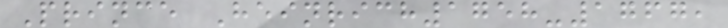Prince Heinrich1758-1767,
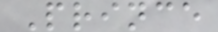Prince
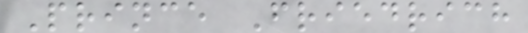Prince Friedrich
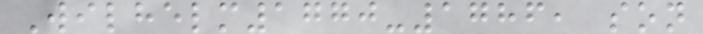Wilhelm1770-1786, son
